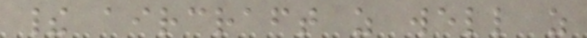their aircraft as well as
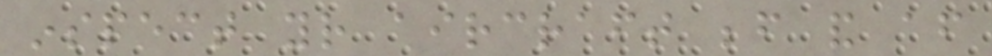inspect your aircraft before and after
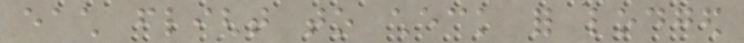each flight to check for lodged
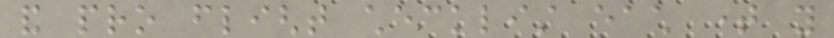and pro flight checklist each time you
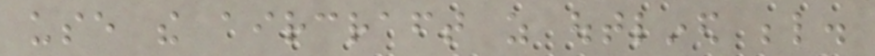use the aircraft as outlined below.
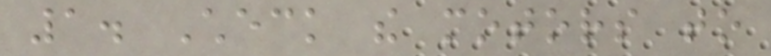1. Check the motors to
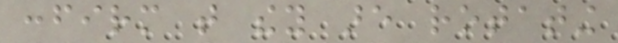confirm that they are rotating
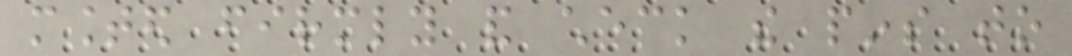mounted firmly and check the pins to
